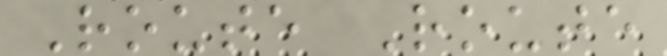Route Route
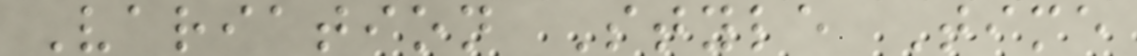Variation Style Time
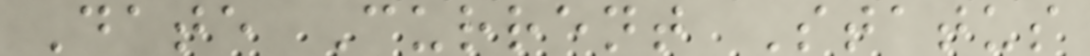Date Current Status
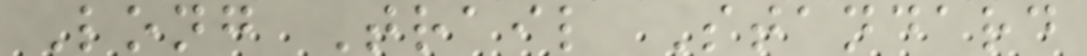Long Trail Standard
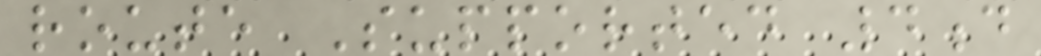route Supported 4d
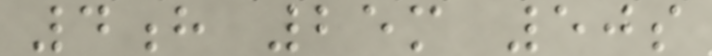4h 25m 50s
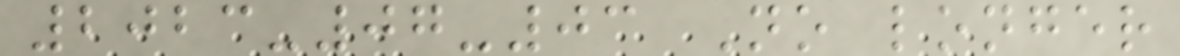2023-07-03 No longer
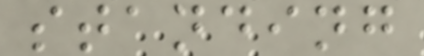standing
